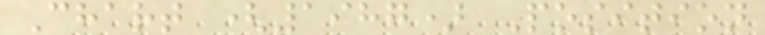Chart (1987) Position
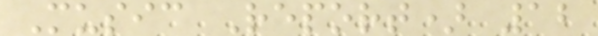Music Report) 12
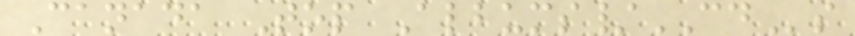Canada Top Albums/CDs
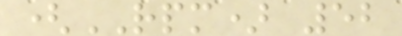(RPM) 52
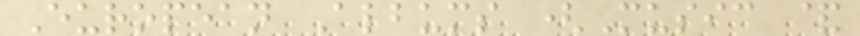European Albums (Music &
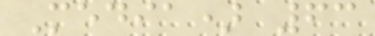Media) 63
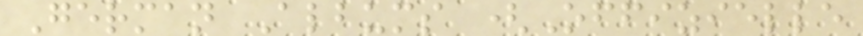German Albums (Offizielle
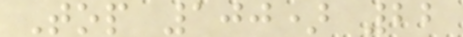Top 100) 22
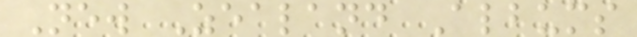New Zealand Albums
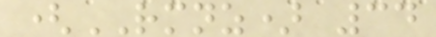(RMNZ) 34
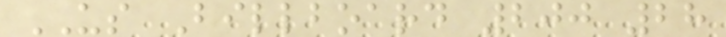US Billboard 200 28
